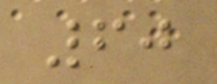60
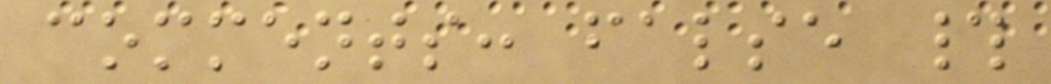comments: false #
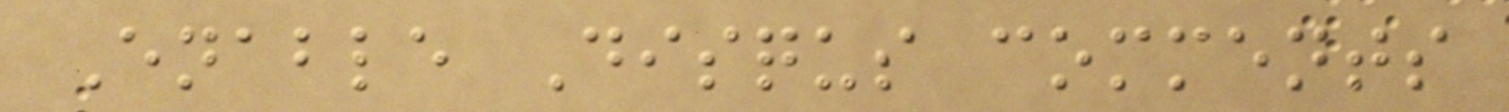Enable Disqus comments
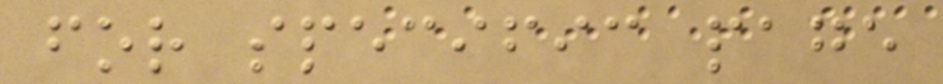for specific page
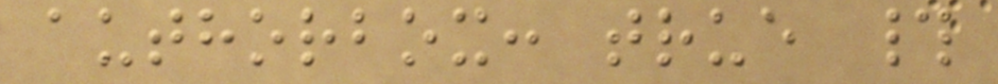authorbox: true #
